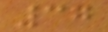37
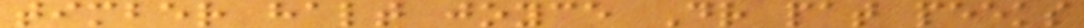timber halt joyce Dr pat peeks
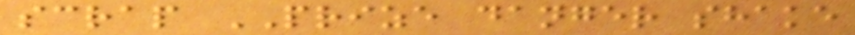scrap PRIZE danger shake
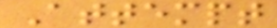Attempt
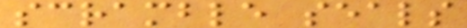scramble seals
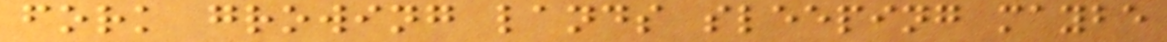fork growing lands sleeping maybe
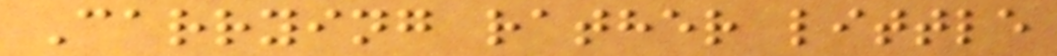Carrying rather little
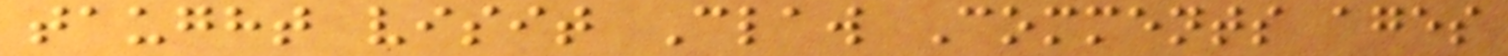taught visit Claw Comments ages
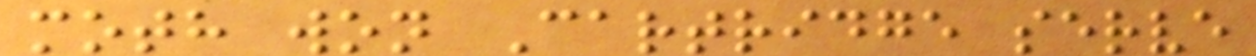moth won Cartridge serve
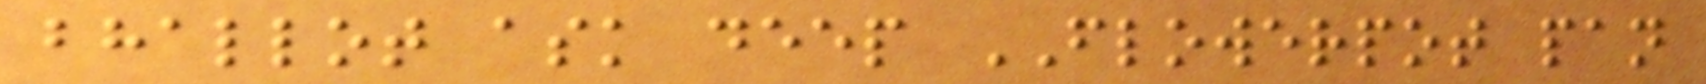bhallot ask deep FLOWERPOT pan
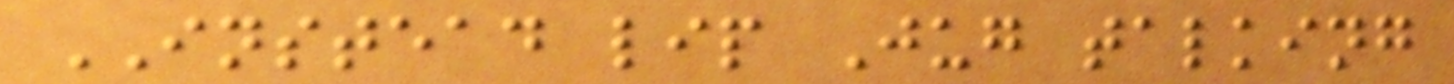INSTEAD lip Jug talking
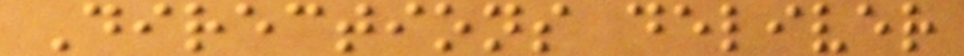Directions deliver
